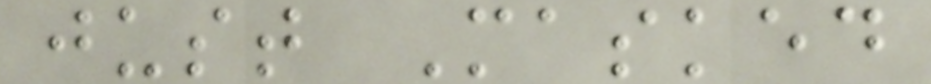just Masked
